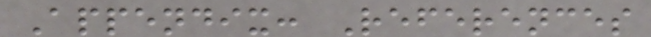Appendix: References
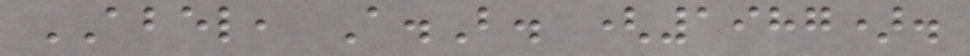ABEL, A.B. (1987).
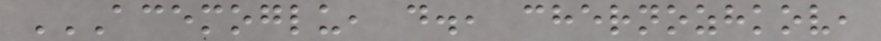ACEMOGLU, D., CHERNOZHKOV,
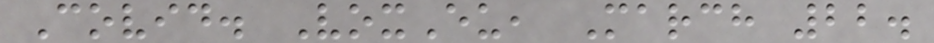Covid. VoxEu, March 22.
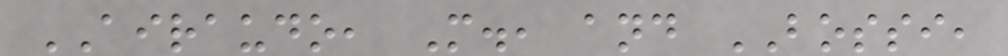AIRAUDO, M., and BOSSI,
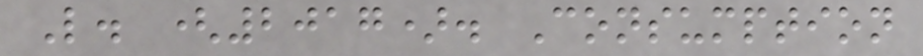L. (2017). Consumption
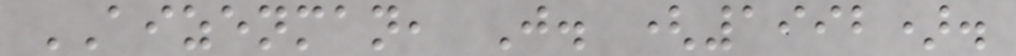AIZENMAN, J. (1992).
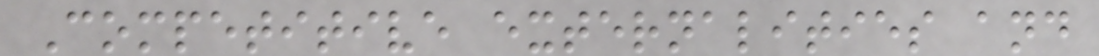Competitive externalities and
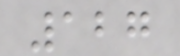127
